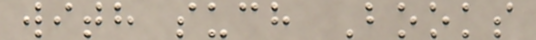with such Books
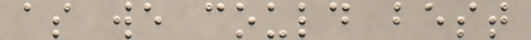as we could best
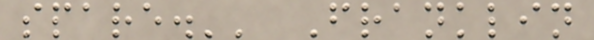spare.'' Franklin
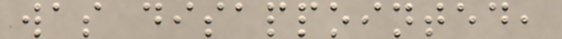was disappointed,
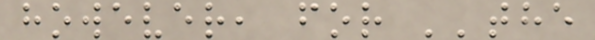however, for ''the
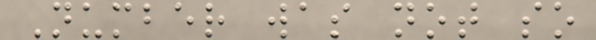Number was not so
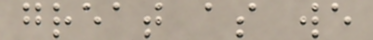great as we
